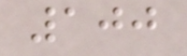100
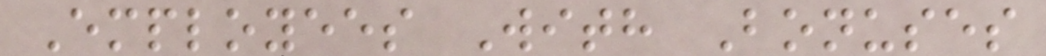Employees With Bonuses
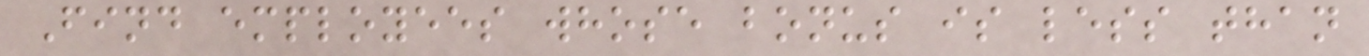Find employees whose bonus is less than
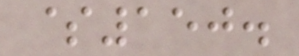$150.
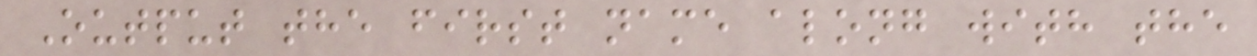Output the first name along with the
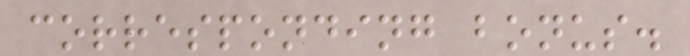corresponding bonus.
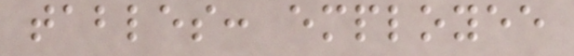tables: employee
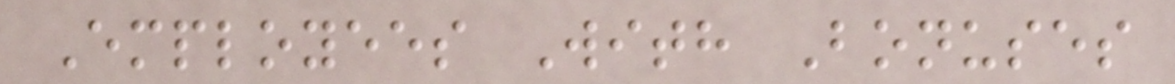Employees With Bonuses
